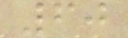60
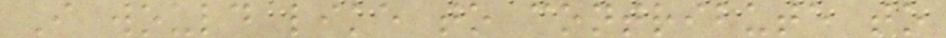I would like to contribute to
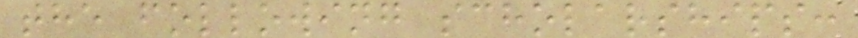the following scholarships:
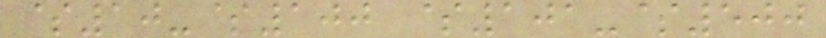$10-$100 $101-$500
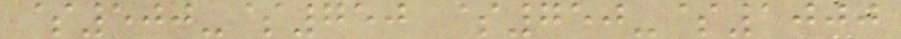$500-$750 $750-$1000
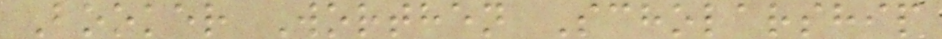Booker Worthen Scholarship
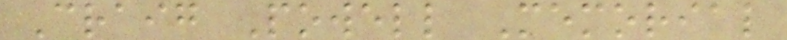Craig Powell Memorial
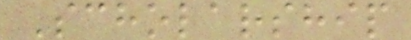Scholarship
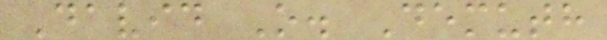David O. Demuth
